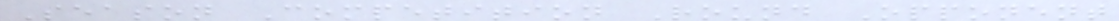Season Competition Round Opponent
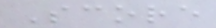Score
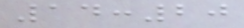14:20
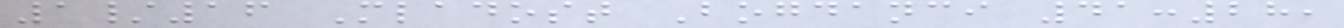1/16 Mladost Bogdanci 41:28,
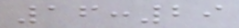16:29
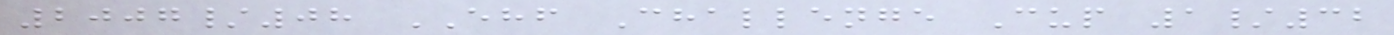2007/08 EHF Challenge Cup 1/32
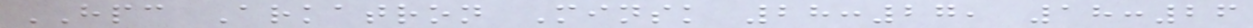HPC Arkatron Minsk 28:27, 18:26
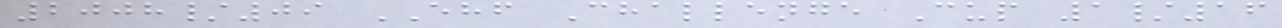2008/09 EHF Challenge Cup 1/16
